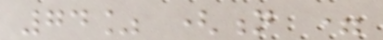74% (n =
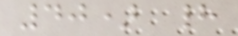40) had
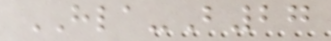HLA-B27
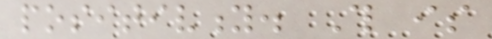positivity. This is
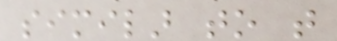similar to that
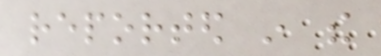reported in the
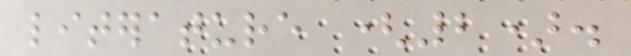literature (2).
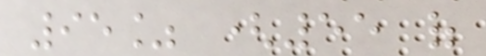95% (55 of
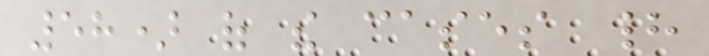58) of the cases had
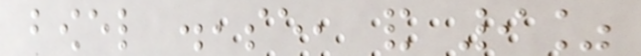bowel disease, and 9%
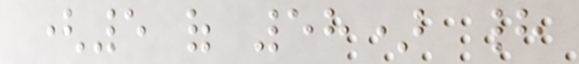(5 of 58) had
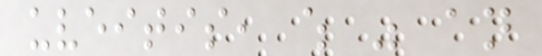uveitis, which was an
